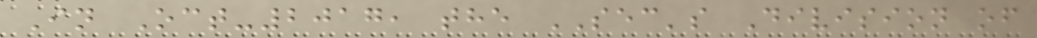In Oct-2017, the SEC's Division of
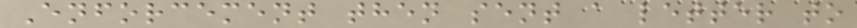Enforcement then sent a letter to
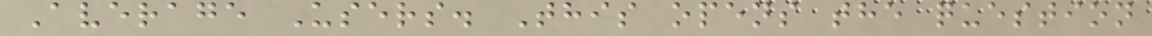Average Users. This opens the question
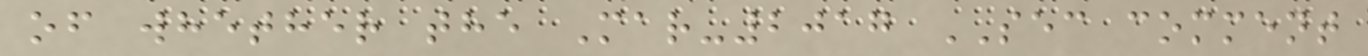of whether the Mar-2017 SEC comment
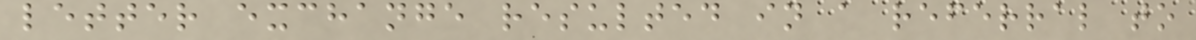letter exchange resulted in a referral to
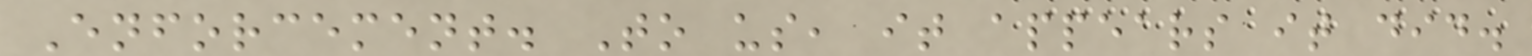Enforcement. To us, it appears it did.
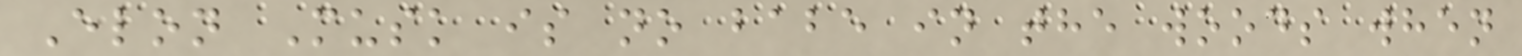Elon Musk is no babe in the woods when
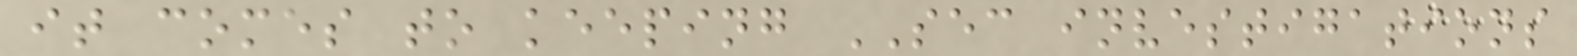it comes to keeping SEC investigations
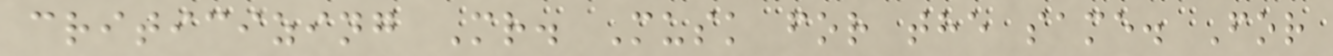criticizing Mr. Musk for the same. For
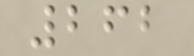262
